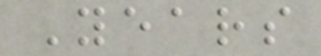Years
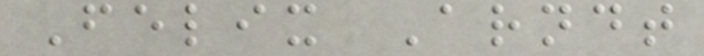Felix Arndt
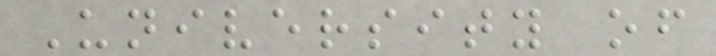University of
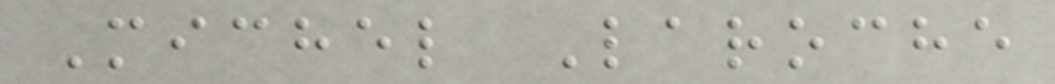Michel Laroche
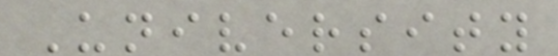University
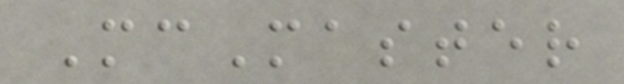McMaster
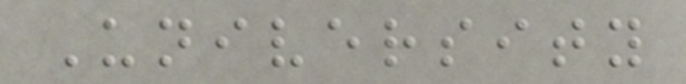University
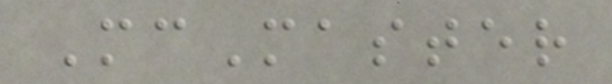McMaster
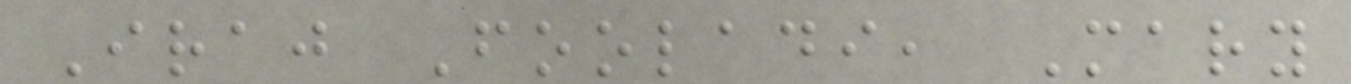Iraj Fooladi, Mary
